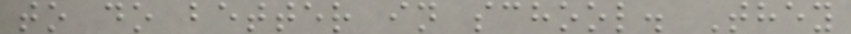to do better in school. They
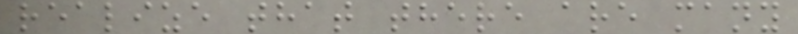realize that there are many
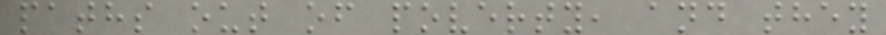paths out of poverty, and they
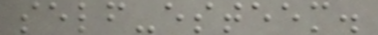self-esteem.
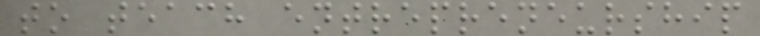to teach entrepreneurship
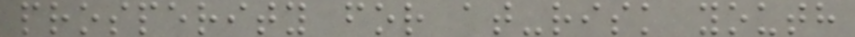prosperity for at-risk youth
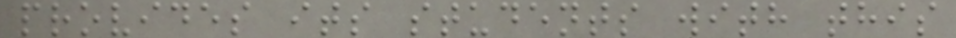provides its students with this
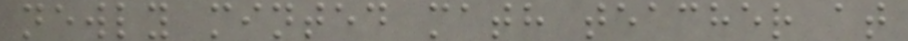newly minted math teacher at
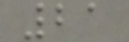21
